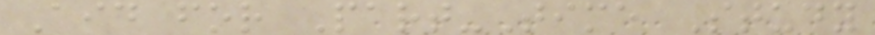Aid for Part-Time Study
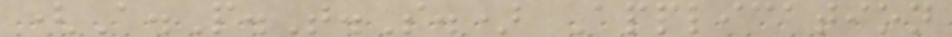(A.P.T.S.) Application
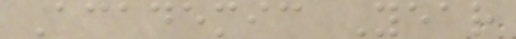Academic Year
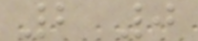2 0
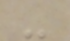-
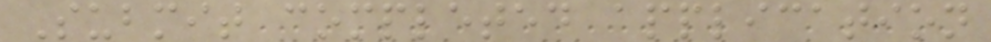Submit completed application
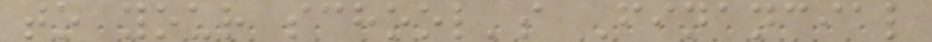to your school's Financial
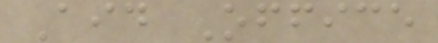Aid Office
